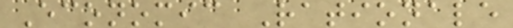Economic Rationale
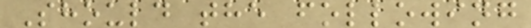Should the following
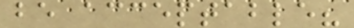be acceptable?
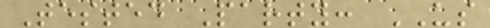Tested Party: US
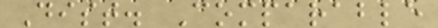Dist. Comparable
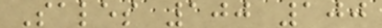Sales 100 100
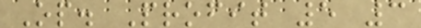Op. Profit 5 3
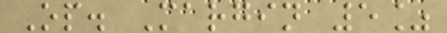Op. Margin 5%
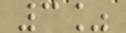3%
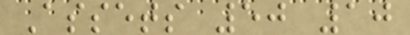Assets 50 10
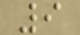9
